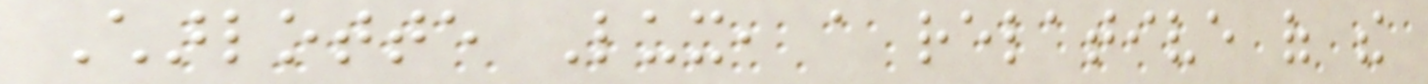Charlotte Lux, a relative of the
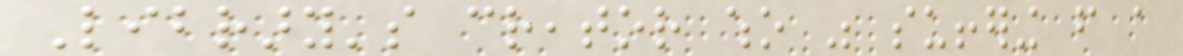Library's creator who was suffering from a
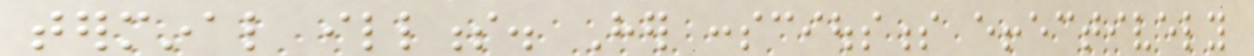terminal illness. Her consciousness effectively
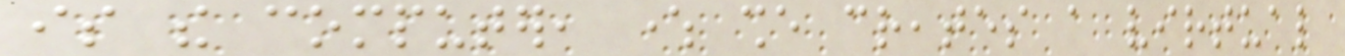is the computer, where she creates a virtual
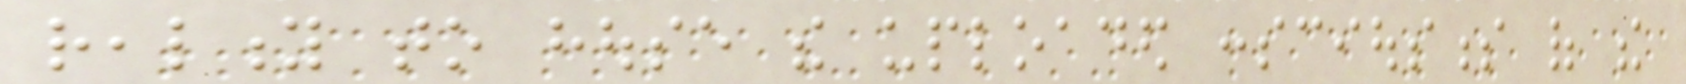reality to house the uploaded consciousness of the
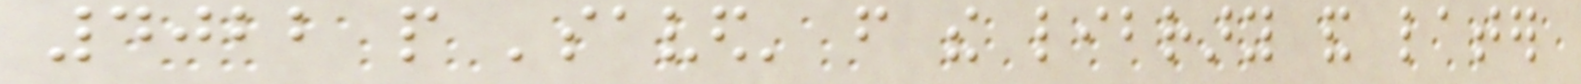4022 people 'saved' from the library and later
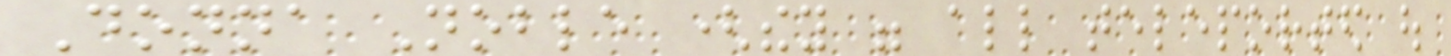Donna Noble (they were all teleported out
